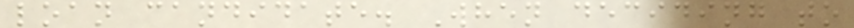loan candidate. When deciding to
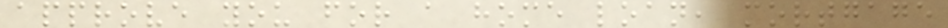approve you for a home loan, mortgage
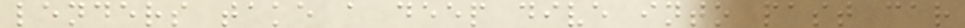lenders take a deep dive into past car
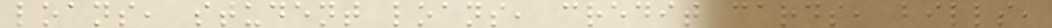loans, student loans, credit cards, bills,
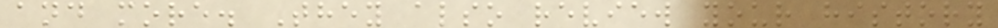and more. They also review your history
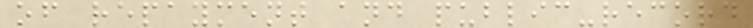of repayment and public-record
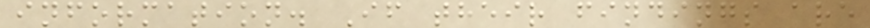information. If their findings are
